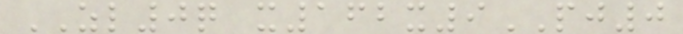ZL0q x162x9PJ0
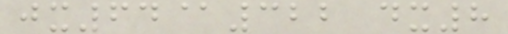jx64@322 dx8
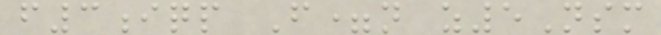f3iqp F=n z5Nsm
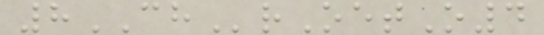8CHrOetO4
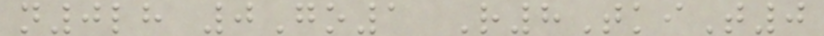n0lh 0Go1 R8TkiT0
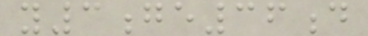y3ge36d
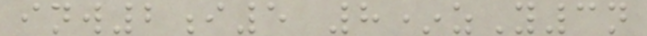inw2i5 8*zY3n
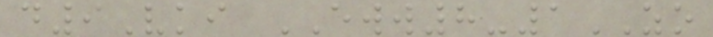d9Vki EWW8-1ZO
